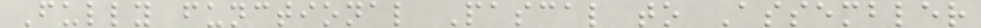Fully functional Pascal to Assembler
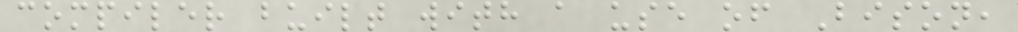compiler built with a use of Bison,
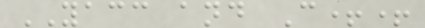YACC and C++
